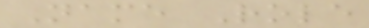Name Role
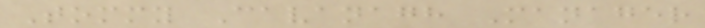Tommy Cavanagh Manager
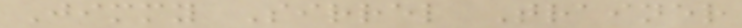Jimmy Sirrel Trainer
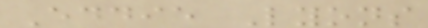Eddie Lyons
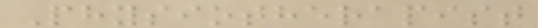Physiotherapist
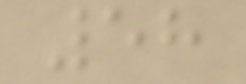58
